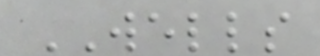WELLS
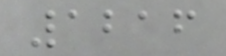1216
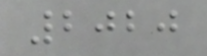2020
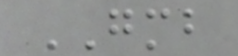GMB
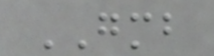GMB
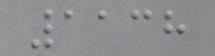1138
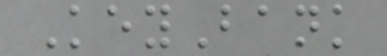KeyBank
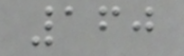160
